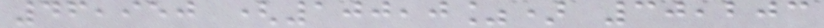46,950 (100,0%) 30,203
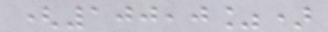(100,0%)
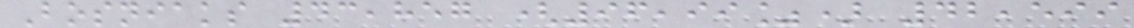Bosniaks 43,857 (96,99%) 42,599
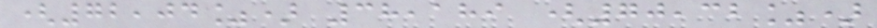(72,04%) 38,189 (70,32%)
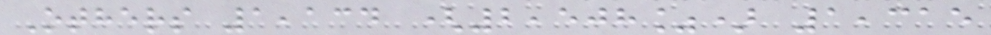Others 1,134 (2,508%) 1,315
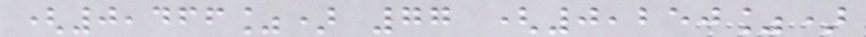(0,466%) 77 (0,250%)
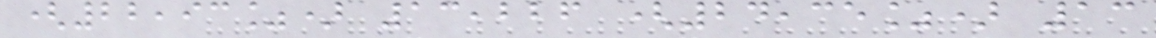(22,93%) 13,226 (24,35%) 13
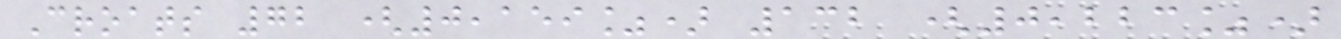Croats 72 (0,159%) 132 (0,223%)
